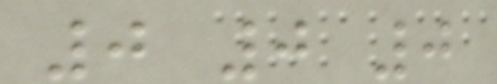0 0 0
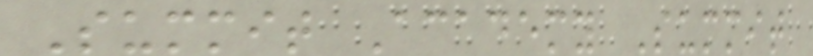Summit Academy Summit
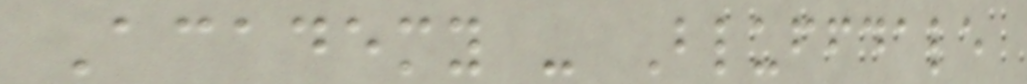Academy - Bluffdale
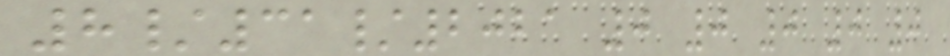8/31/2021 0 0 0 0 0
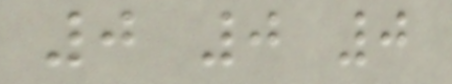0 0 0
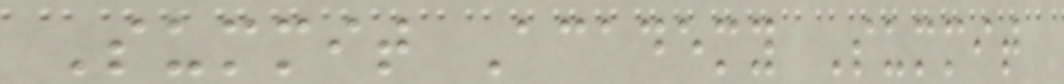Summit Academy Summit
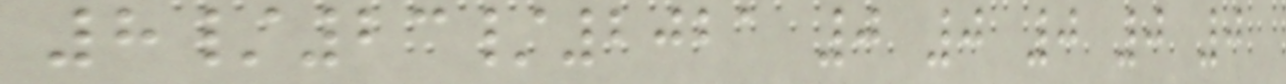8/23/2021 0 0 0 0 0
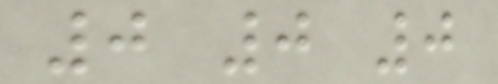0 0 0
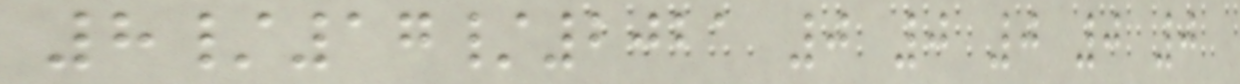8/17/2021 0 0 0 0 0
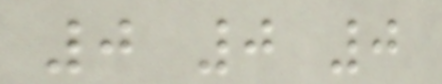0 0 0
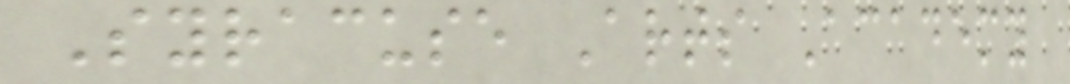Syracuse Arts Academy
